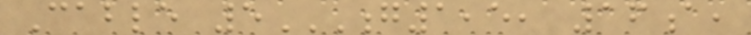Cable 5G1,5, 16A,
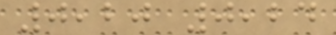0,20 0,24
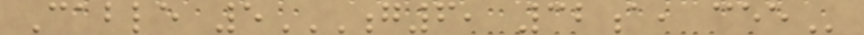Cable 5G6, 32A, CEE
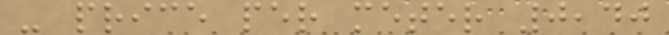- price per meter 0,40
